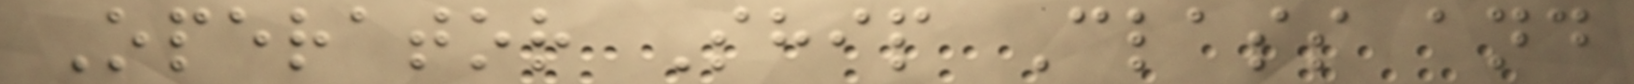Operator Ship Class and
